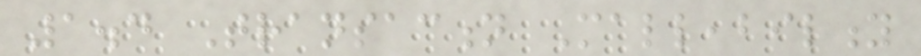1.4 Transaction Malleability
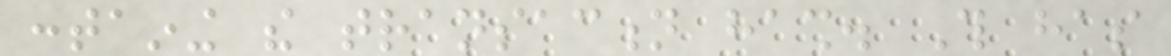containing the transaction hash. This has
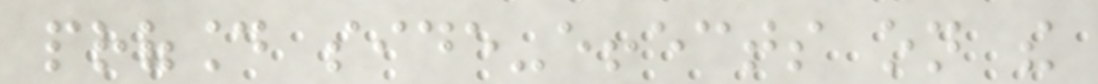profound side-effects on the
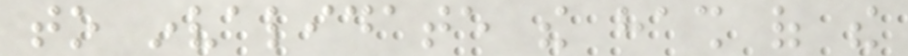to invalidate the hash of the
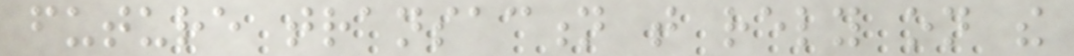future transaction that rely on the
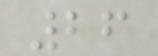26
